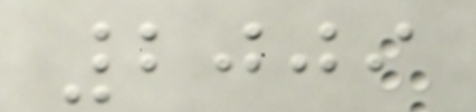2009
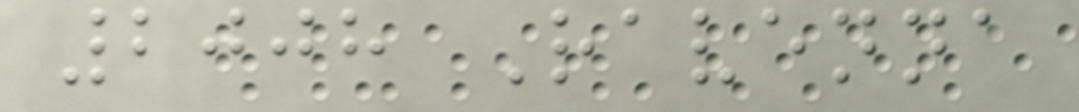2008 Ravenna
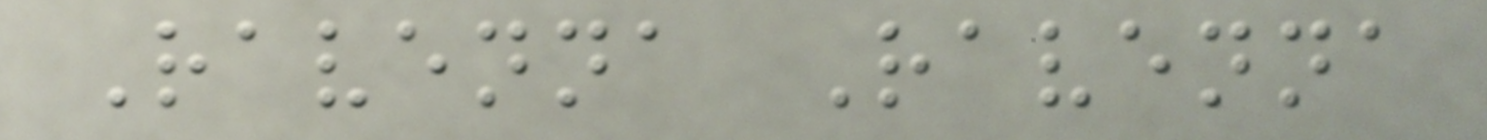Ravenna Ravenna
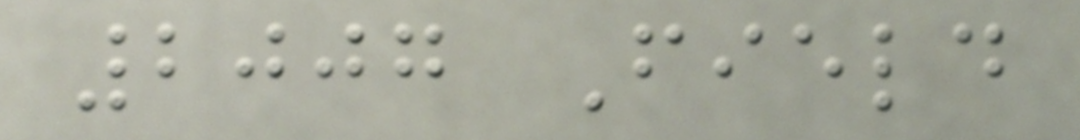2007 Field
